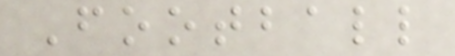Football
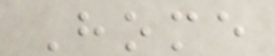Home
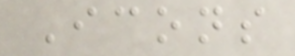Icons
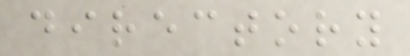directory
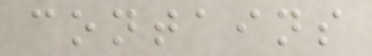contains
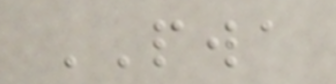PWA
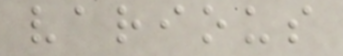various
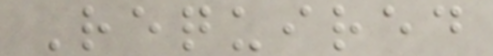Required
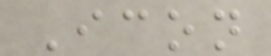Icon
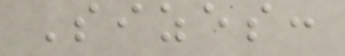Sizes:
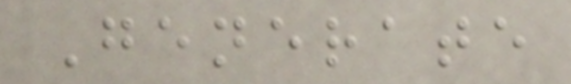Generate
